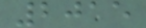2015
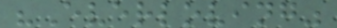"Everloving"
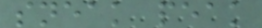sneak peak
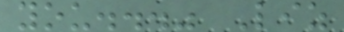you..." Liz
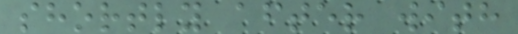shortly after with
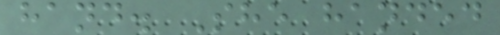hand. She handed
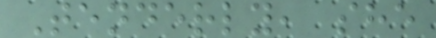Tenderly, she
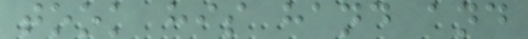took his hand and
